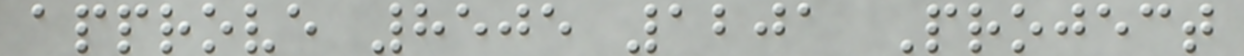approve 8505 1201 Project
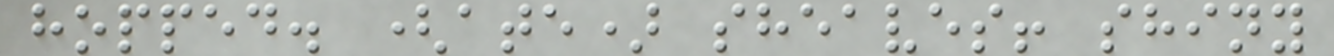hopped. (ate) sheaves! shiny
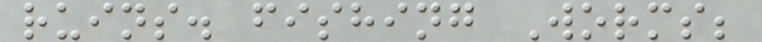ruins. fishing Worms;
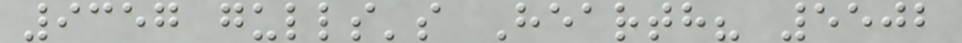9357 gulls's Hearth? 5502
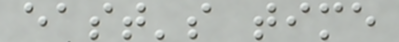east's time
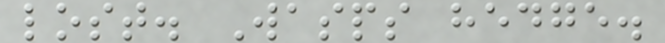lost. Wasps hedge.
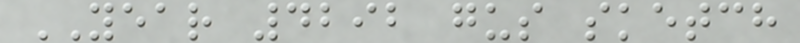YEAR 4292 gus sketch
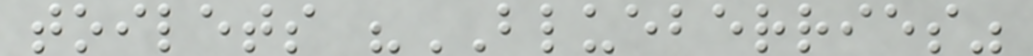toilets "BLUEBERRIES"
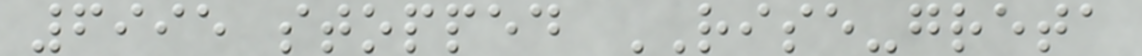6995 stopped RISE-greta
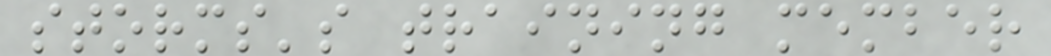storms's training member
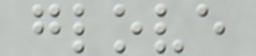glove
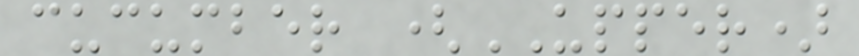cucumber (UPPER)
